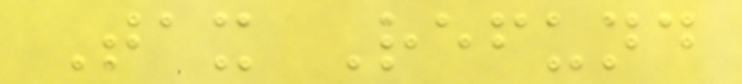Tax Refund
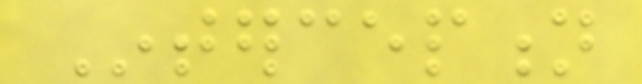Interception
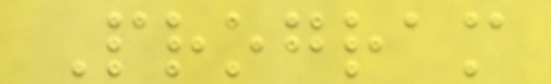Program
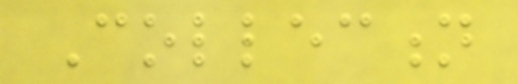Collection
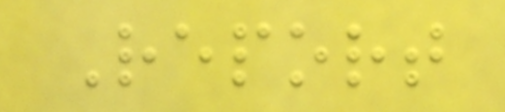Report
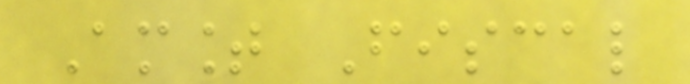Amount Fiscal
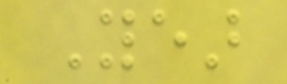Year
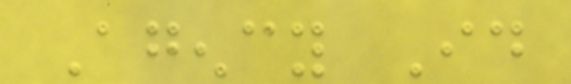Agency Id
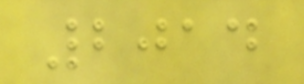2014
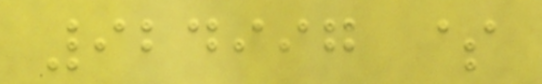924997 $
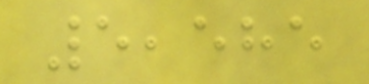5,585
